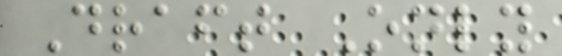Draft Only
